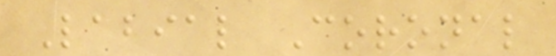Labial Coronal
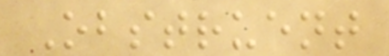Obstruent
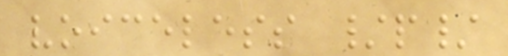voiceless /p/
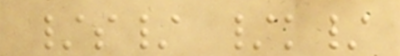/s/ /k/
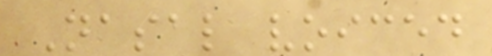Nasal voiced
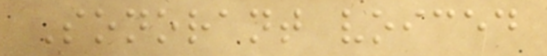Sonorant voiced
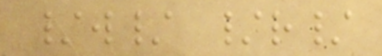/w/ /r/
